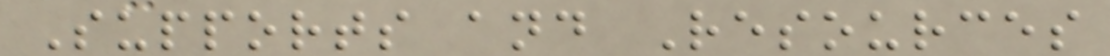Supports and Resources
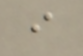i
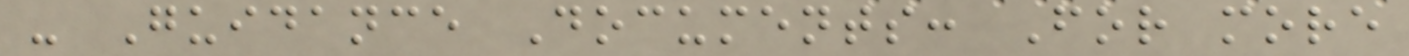- Guidance Documents: For more
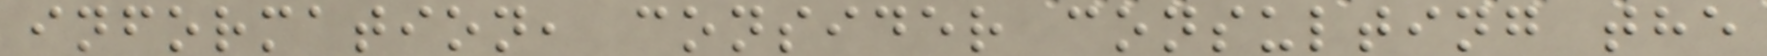information, consider consulting the
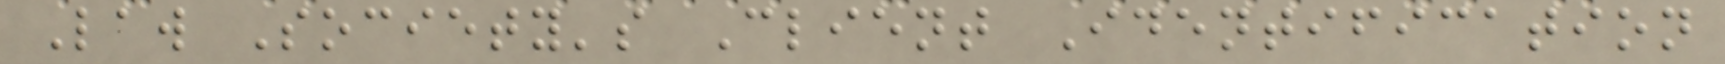Law Society's Client Identification
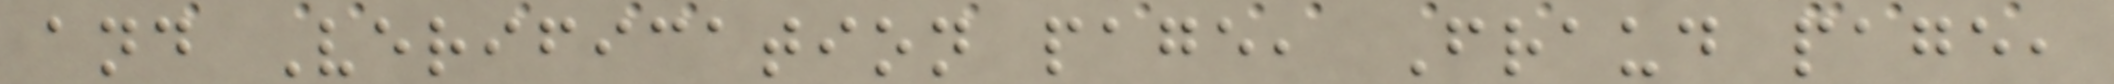and Verification page, Fraud page,
